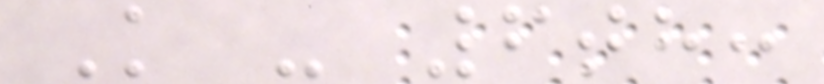K - 6th:
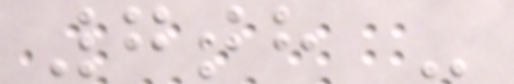7th -
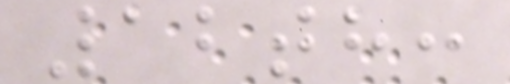12th:
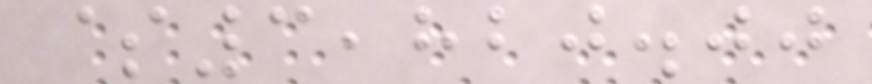$3,820.00
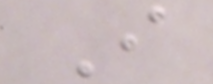I
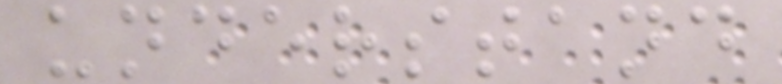understand
